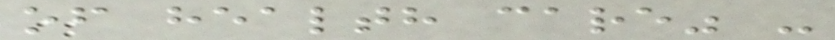of health care" -
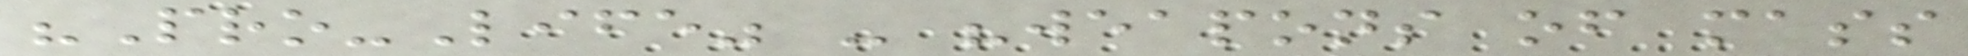"Pro-Life" - "weapons of mass
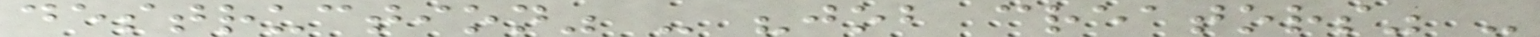destruction" - "job creators" -
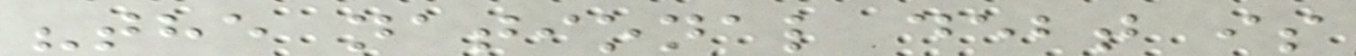"the national debt is
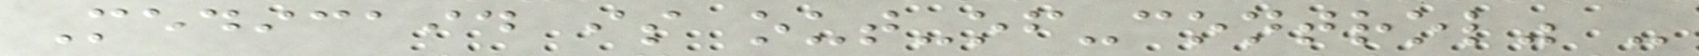Medicaid is out-of-control" -
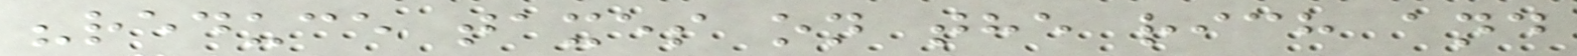"reduce taxes on the rich and
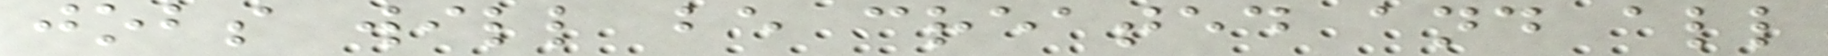jobs will be created and all
